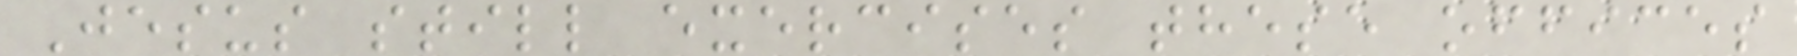Jesus still exercises these offices
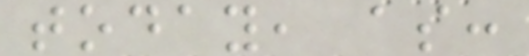today, as:
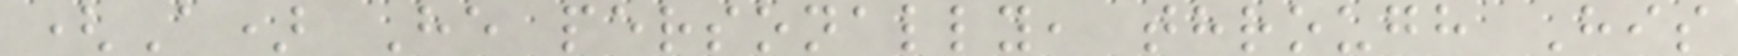(A) He personally, through His
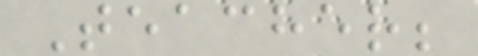Teacher;
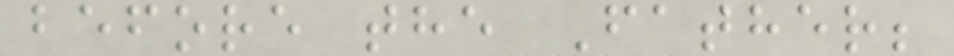before the Father;
